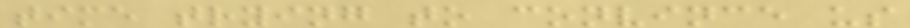time trying to convince us
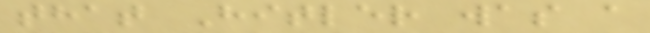that Hitler was a
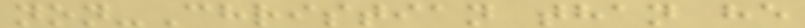non-Christian than he
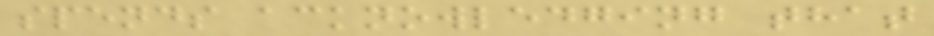spends acknowledging that
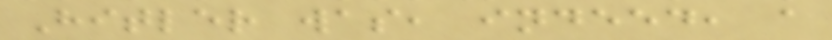Hitler was, indeed, a
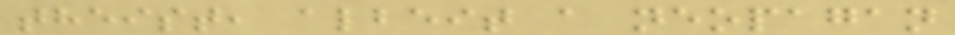theist, albeit a neopagan
